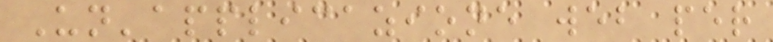Un'applicazione web per
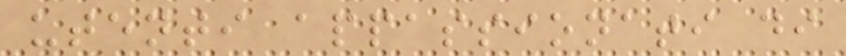utenti appassionati di
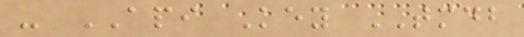- API Key TMDB
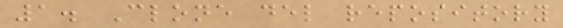1. Clone del repository
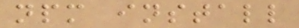npm install
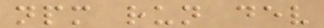npm run dev
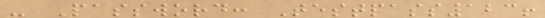- Password: Testpass123!
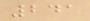241
